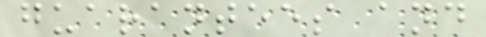guarantees and
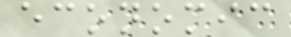economic
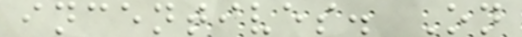incentives. On
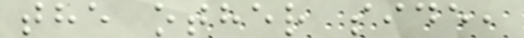the other side,
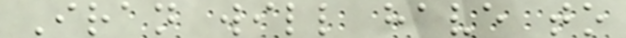Iran will have to
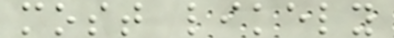most likely
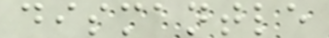dismantle
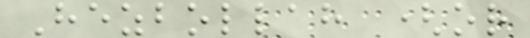Hezbollah (or
